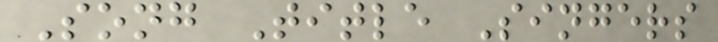Song Title Singers
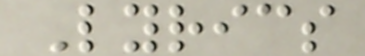Lyrics
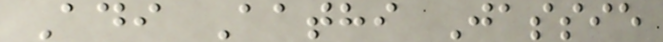Adi Aathi Jassie
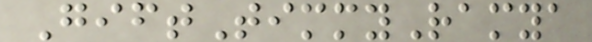GiftTimmyRamya
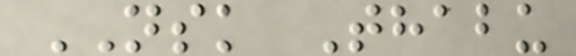NSK Thabu
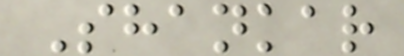Shankar
